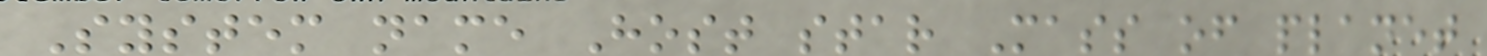System name Host star Mass of planet
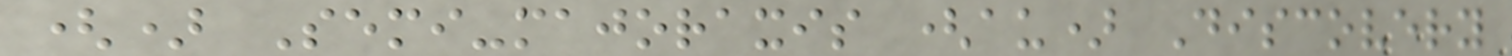() Semi-majoraxis (au) Discovery
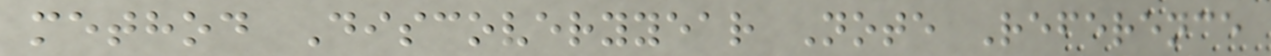method Discoveryyear Note Reference
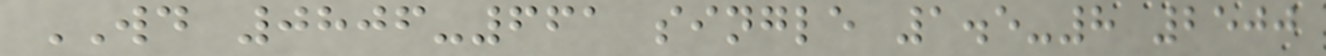WD 0806-661 single 1.5-8 2500
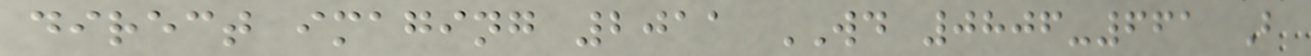direct imaging 2011 WD 0806-661 B
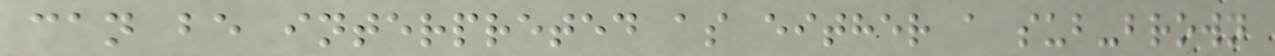can be interpreted as either a sub-brown
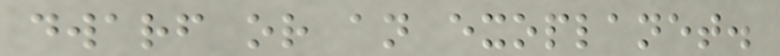dwarf or an exoplanet.
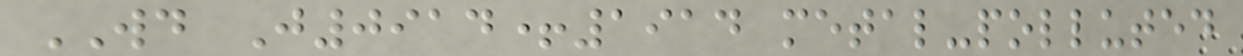WD J0914+1914 metal-polluted
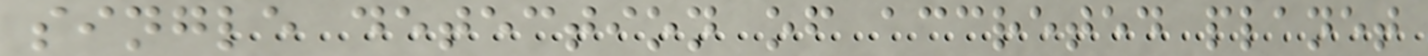single detection of accreted planet
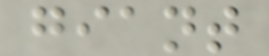giant
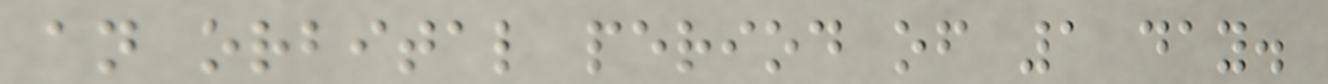an orbital period of 1 day.
